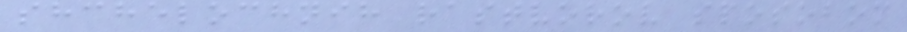shchelochnih rastvorov sposobom
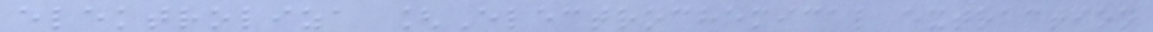elektroliza [Electrochemical extraction
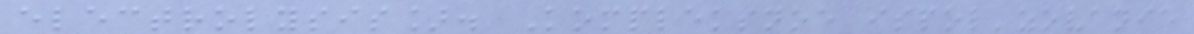electrolysis]. Kompleksnoe ispol'zovanie
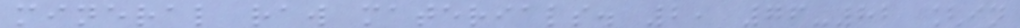mineral raw materials. 2, 76-82 [in
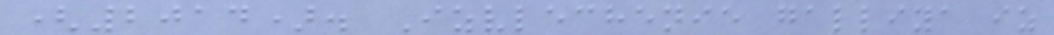(2014). Izvlechenie galliya iz
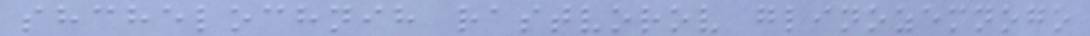shchelochnih rastvorov glinozemnogo
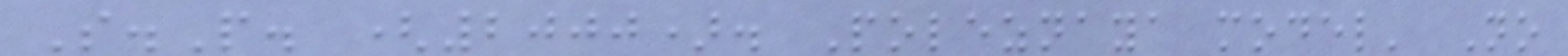S.P. (2000). Poleznaya model' No
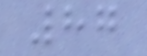87
